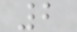2
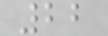22
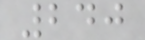240
